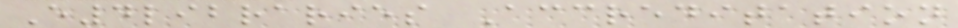E4libraries Accreditation
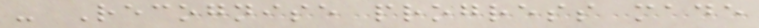- Recognise progress made
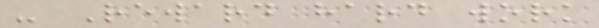- Reward hard work
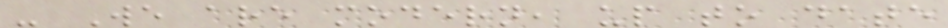- We are modern, up to date
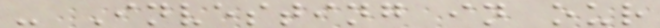- Investing in our
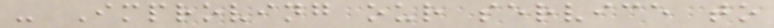- Improving our service to
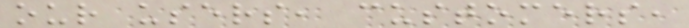our users, customers,
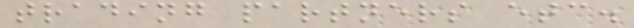trading partners etc.
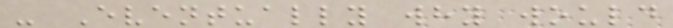- Eventually why would
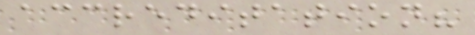accreditation?
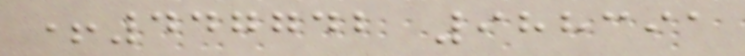+447742 988391
